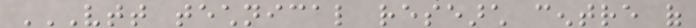VTT TECHNICAL RESEARCH CENTRE OF
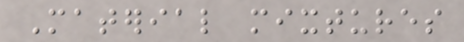Material mixtures
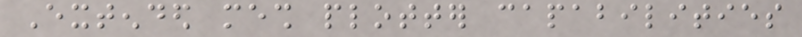Extended mesh plotter capabilities
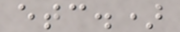etc.)
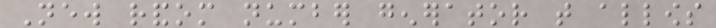New random number generator that allows
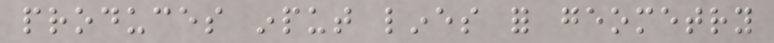produces input lines for geometry
